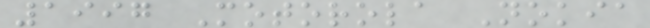1997 Motorola Nokia
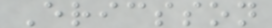Ericsson
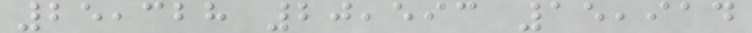25,328 20,593 15,914
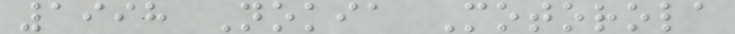1998 Nokia Motorola
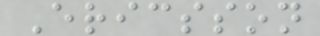Ericsson
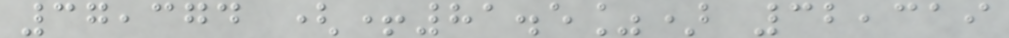37,374 (+81.5%) 32,319
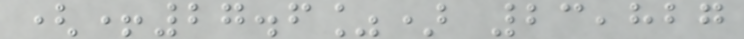(+27.6%) 23,827
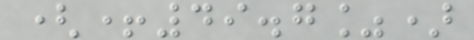(+49.7%)
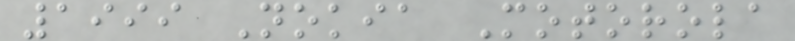1999 Nokia Motorola
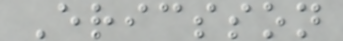Ericsson
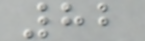82
